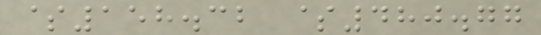$158.32 $480.77
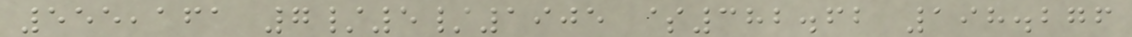555,161 7/5/1905 $382.62 198.276
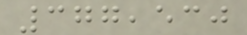377,530
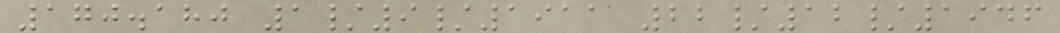170.180 1/9/1911 22/12/1946
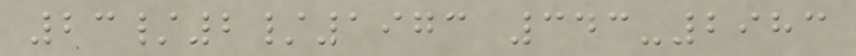23/2/1973 343-2983
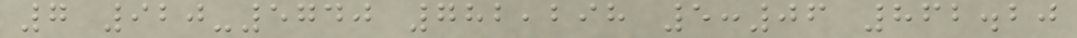7 920-5740 782,298 5:06 862.20
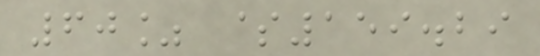60% $159.29
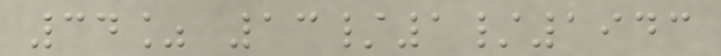34% 13/1/1943
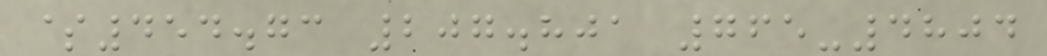$454.73 207.801 765-4804
